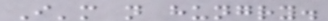I'm not hungry.
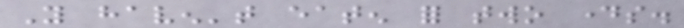You haven't eaten for two days.
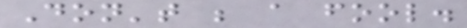Don't be a fool.
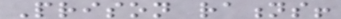Prison rations!
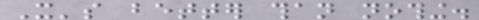It's better than nothing.
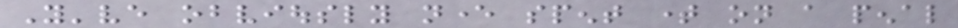You've obviously never spent time on a penal
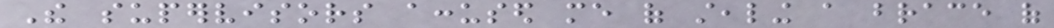The supervisors accused me of stealing a brace of
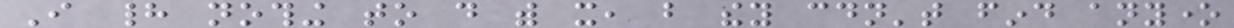I had nothing to do with it, but they couldn't find anyone
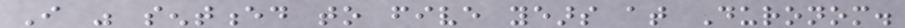I was sentenced to five years at Duronom.
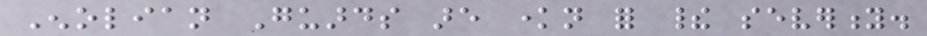Enolian Guards are known for their severity.
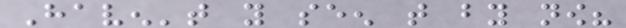Haven't you seen that by now?
